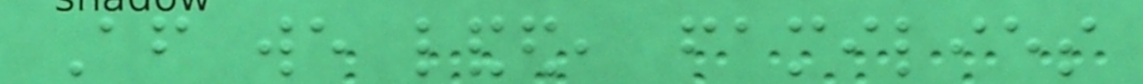After we landed, families
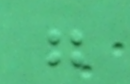were
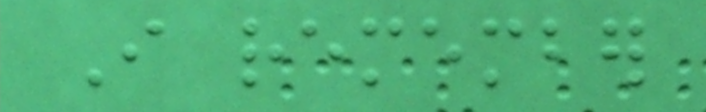I remember
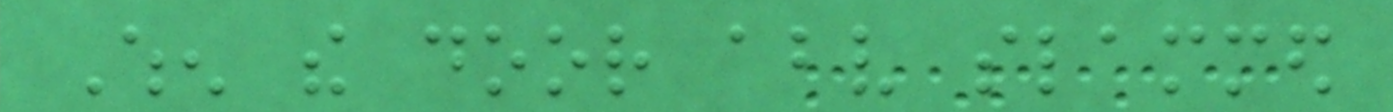When the door above slammed
